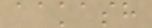aakash
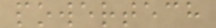powertech
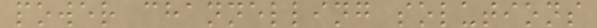power channelling solutions
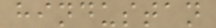hindustan
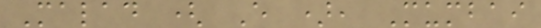Malad ( E ), Mumbai
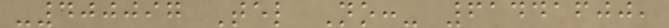-400097 Tel No:- 61441600,
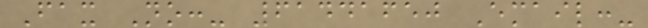Fax No:- 61441650 Email:-
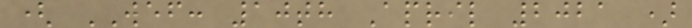( WEF: 10th April 2021 )
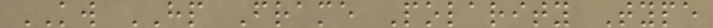KW HP Frame Polarity Type
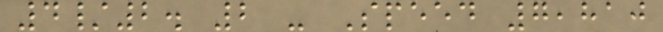4/2. 2 - Speed 7,810
